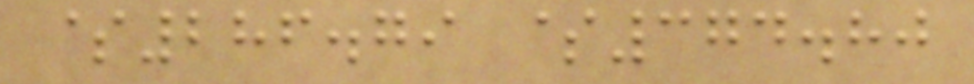$286.79 $374.80
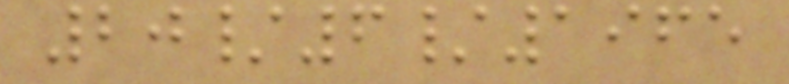20/6/1965
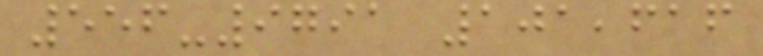556-9791 101,616
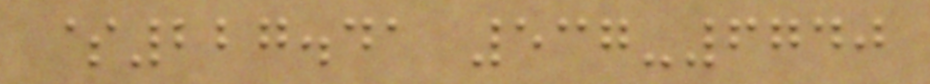$227.41 537-6740
